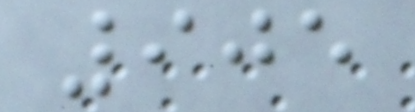905
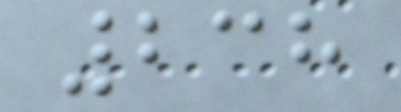238
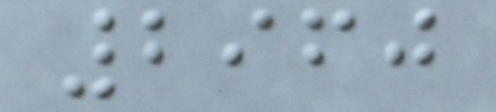2960
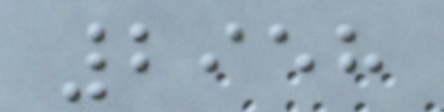2958
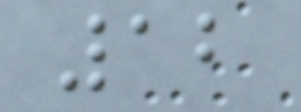12
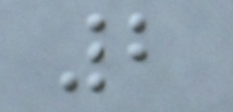2
